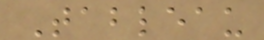Tableau
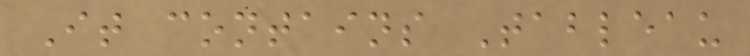It contains Tableau
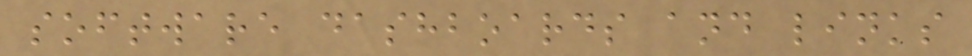software dashboards and links
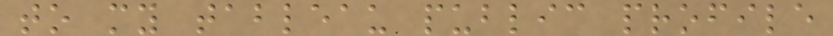to my tableau public profile
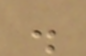.
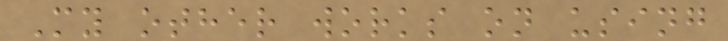My other works on using
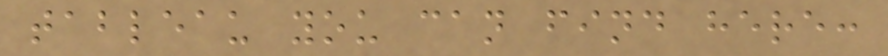tableau you can find here:
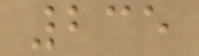235
